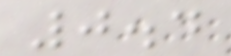0.4
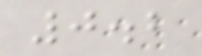0.2
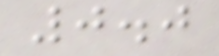0.0
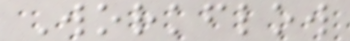Workflow
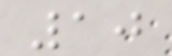10
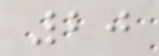20
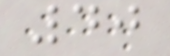40
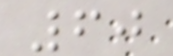60
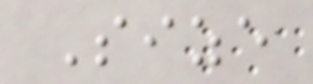Size
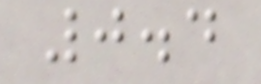0.4
